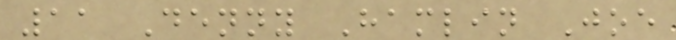11 Denny Hamlin Joe
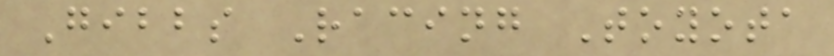Gibbs Racing Toyota
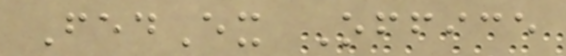FedEx Office
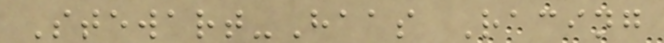Stewart-Haas Racing
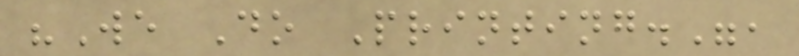"We Do Printing.",
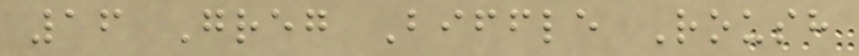16 Greg Biffle Roush
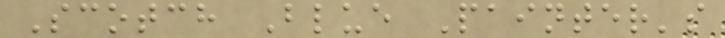Scotch Blue Painter's
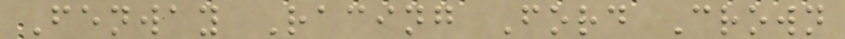Fenway Racing Ford Crown
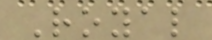Royal
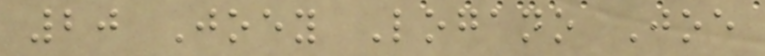20 Joey Logano Joe
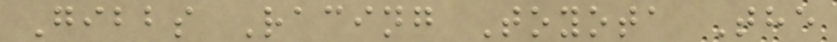Gibbs Racing Toyota The
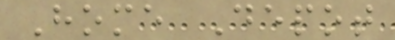Home Depot
